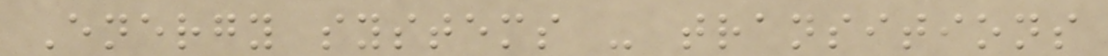Energy systems - transitions
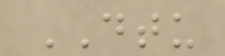DTU
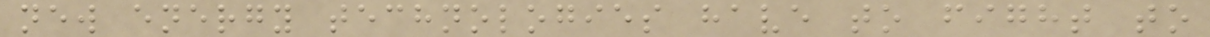new energy technologies have to fight to
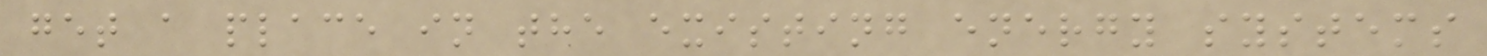get a place in the existing energy systems
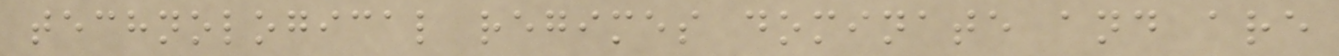technological regimes dominate and are
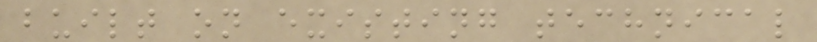built on existing technical
